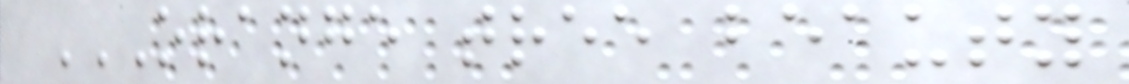ORANGE TREE BEAUTY
